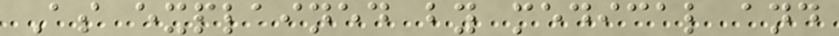As explained by medical and
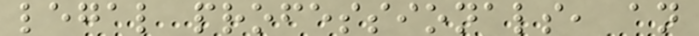legal professionals, an
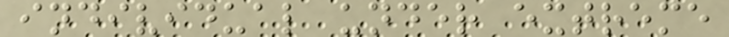individual under extreme
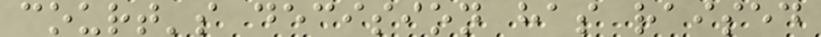court's decision has raised
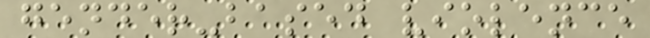gender-based violence
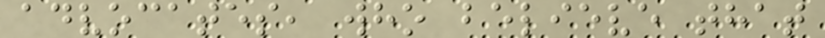advocates, who believe that
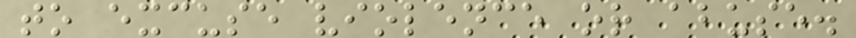to excuse violence or abuse.
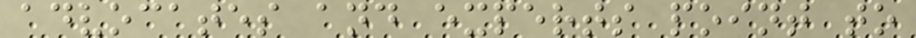advocates and experts point to
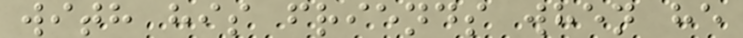with his friends when he
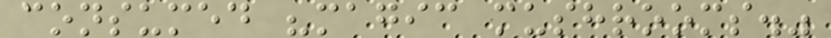consumed "magic mushrooms."
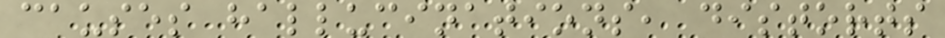causes hallucinations, distorts
